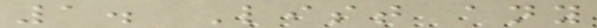1. List any
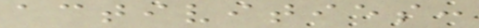activities:
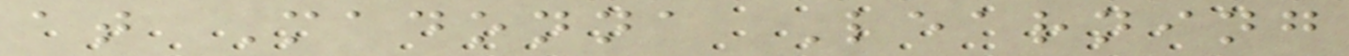at Madonna Learning
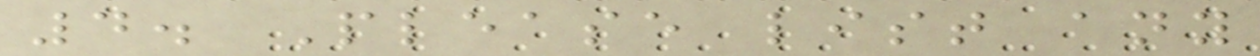4. Please list any
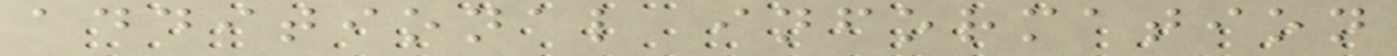additional information
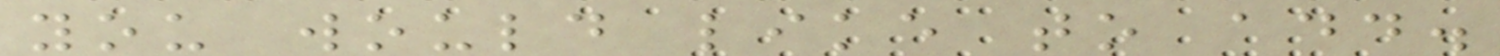you would like to add.
